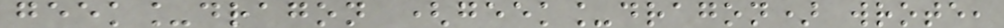geek_dragon (geek_dragon) wrote,
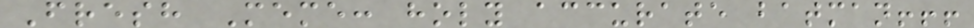Fresh Meme: holy accurate batman!!!
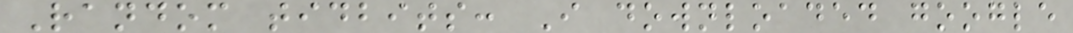Random tidbits: I downloaded google
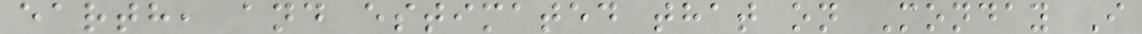earth, and estimated that on Monday I
